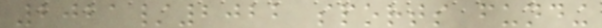2021/2022 sports funding
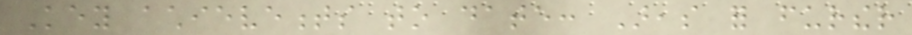Key achievements to date: Areas for further
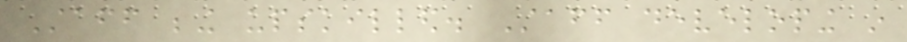Staff being upskilled. Staff developing in
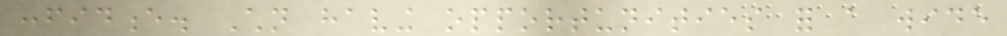confidence. Children having opportunities for a wide
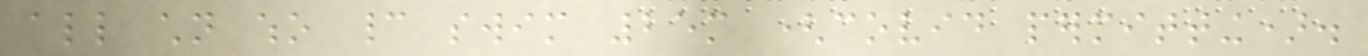all children who cannot swim 25m (covid permitting).
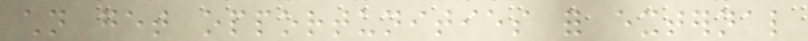children get opportunities for external
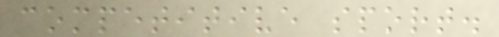competitive sport.
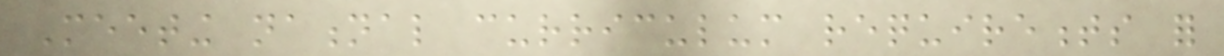Meeting national curriculum requirements for
